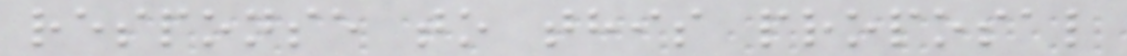response to this proposal
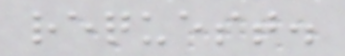request.
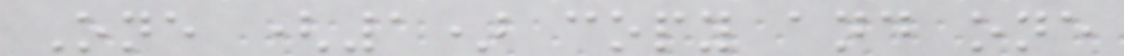One (1) copy and one
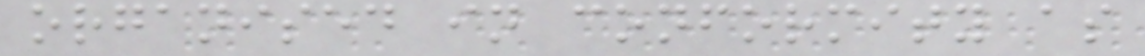organised in conformity as
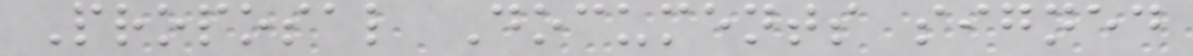Proposal Documents signed
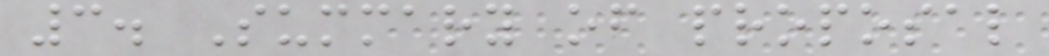3. Summary of proposal
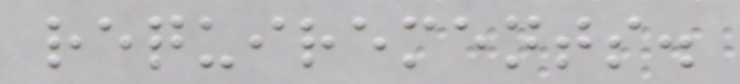requirements.
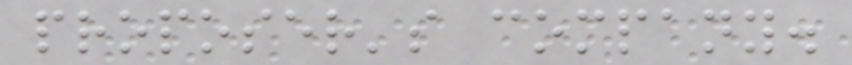proposer's company.
